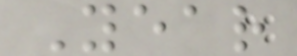Year
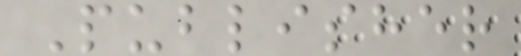Publisher
